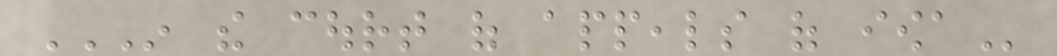IN THE COURT OF APPEALS OF IOWA
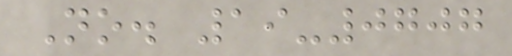No. 19-0707
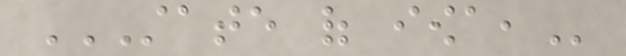STATE OF IOWA,
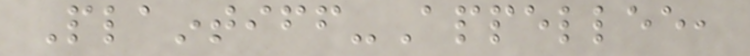Plaintiff-Appellee,
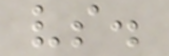vs.
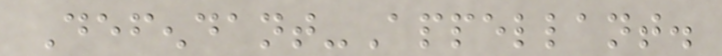Defendant-Appellant.
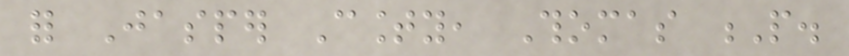for Jasper County, Thomas P.
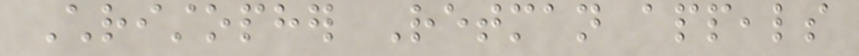Christopher Retman appeals
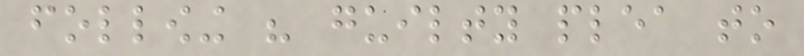following his guilty plea to
